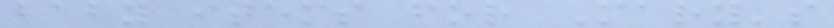baby items for Mary's
